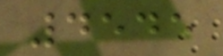4545
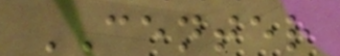CENTER
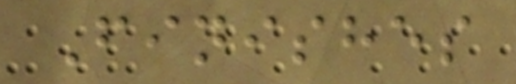Finishes
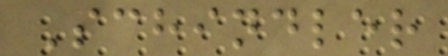Schindler
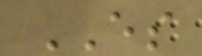ES
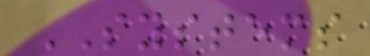SYSTEMS
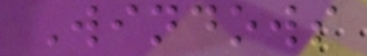Windows
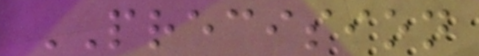PRECISION
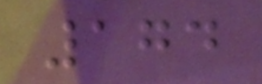174
